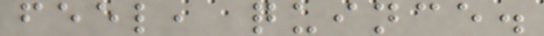feel, quince.
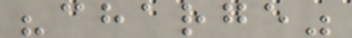"charge"
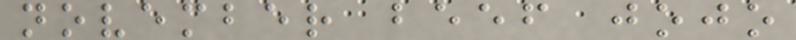november beef jojo
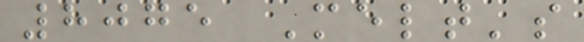8075 Melt's
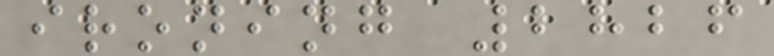ironing 2826
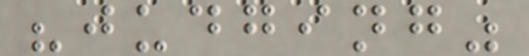"judging"
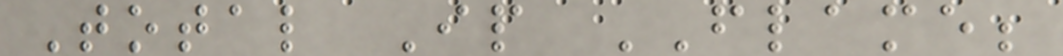Total Ip FLAME;
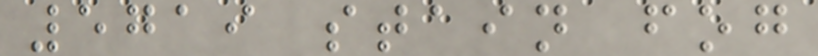5719 stain fog
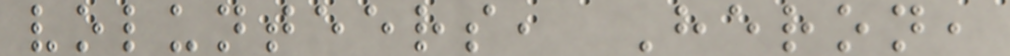volunteers, Heron,
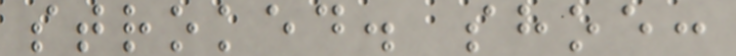stroked. shoe:
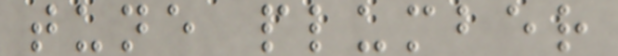tune plumber
